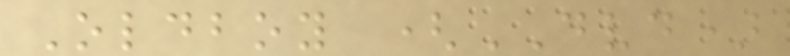Oldboy (DVD)
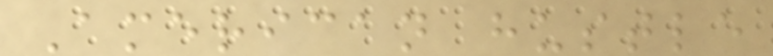American hustle
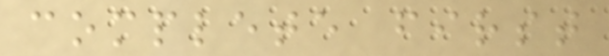complete first
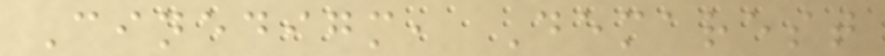Cinedigm, Demarest
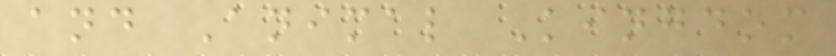and Animal Kingdom
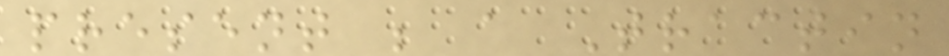present ; a Tractin
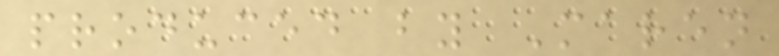produced by Maren
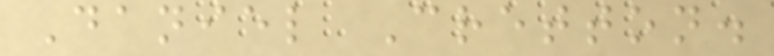Daniel Cretton.
